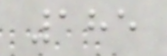185
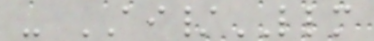- AI/LLM
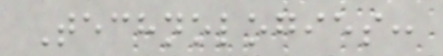Technologies:
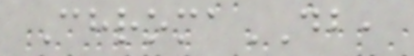ChromaDB,
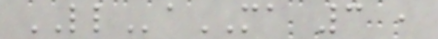LLaMA 3 ,
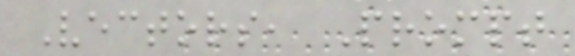Vectors, Prompt
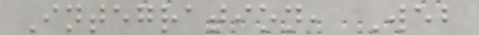Integration, Web
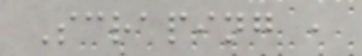Scraping ,
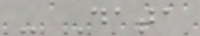- Data
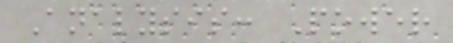Analysis: Power
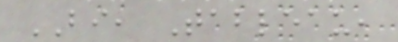BI, Tableau,
